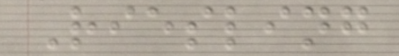Riesling
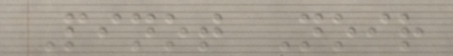Pinot Noir
